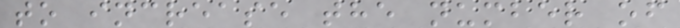to increase the number of
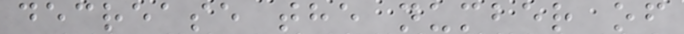decrease the number of
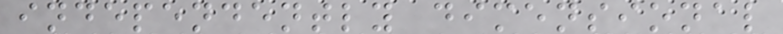independently dimensional
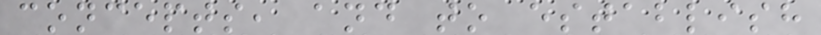concepts, and to establish
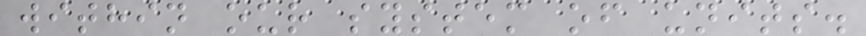within our system of units.
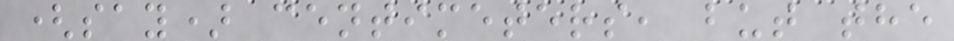(say) centimeters, but the
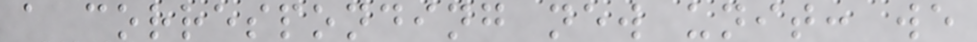a corresponding new unit: we
